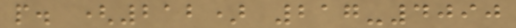p. (212) 217-4090
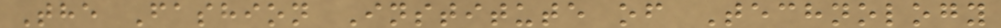The Fashion Institute of Technology
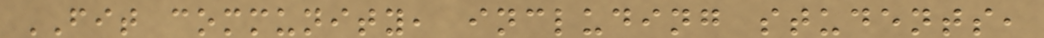FIT community, including students,
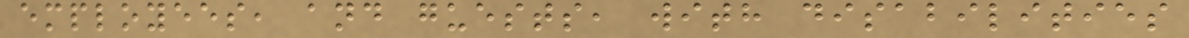employees, and guests, with disabilities
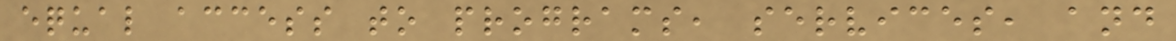equal access to programs, services, and
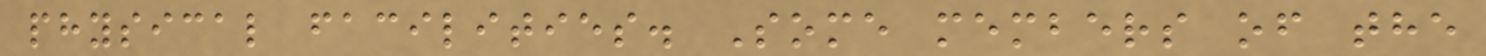physical facilities. Some members of the
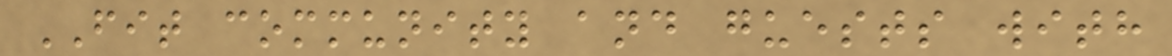FIT community and guests with
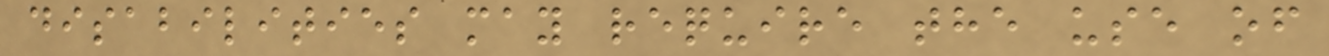disabilities may require the use of
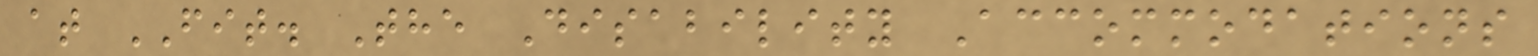at FIT. The Disability Accommodations
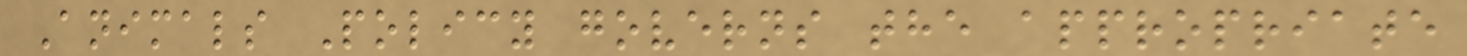Animals Policy governs the appropriate
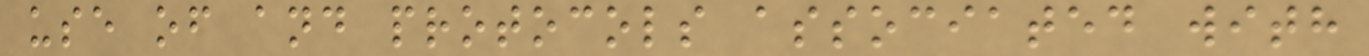use of and protocols associated with
